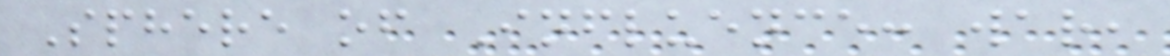Sphere of Influence: war,
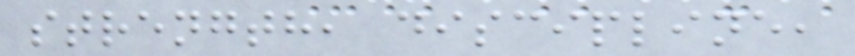strength, discipline,
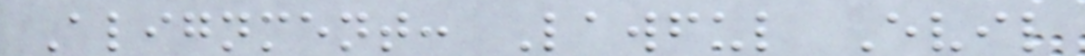Alignment: Lawful Evil
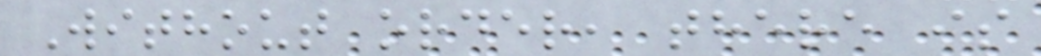Without order, there is
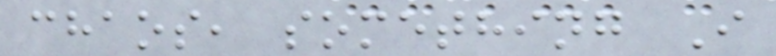chaos, something I
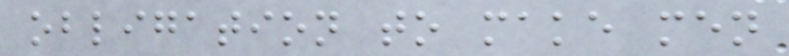obligation to make men
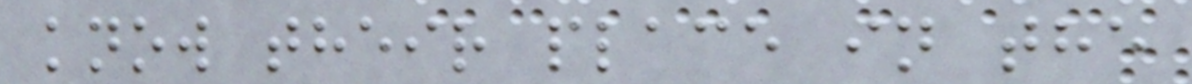know their place in the
